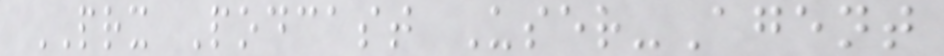PRX Podcast User-Agent
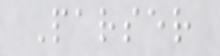Parser
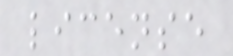license
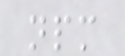npm
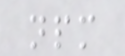npm
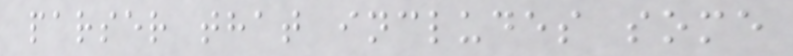parser that includes some
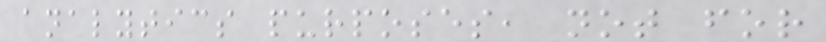analytics purposes, not for
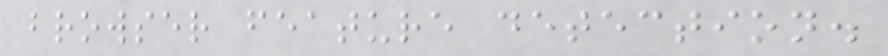browser feature detection.
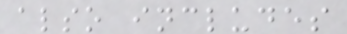also includes
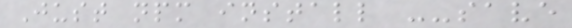Just npm install --save
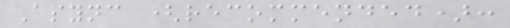Async (recommended):
